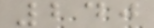240
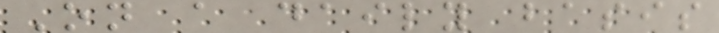On a daily basis
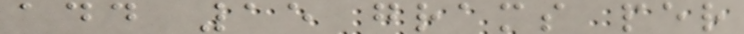add 15 grams per
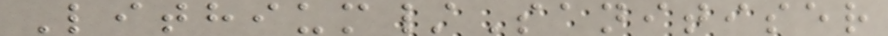Lithium/Sanitiser
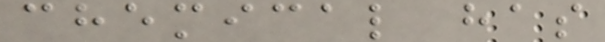chemical has
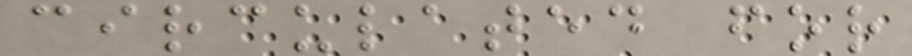circulated for
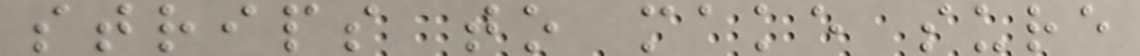strips to make sure
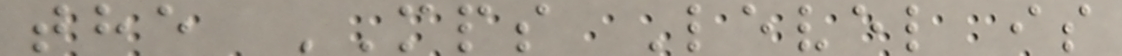the MPS Level is
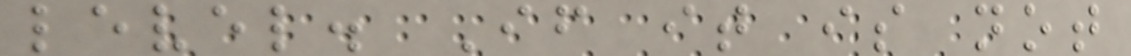level. If it is not
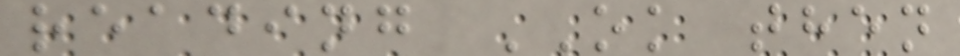reading OK then
